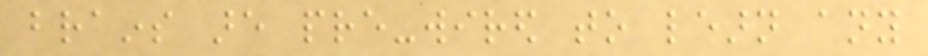brains are pre-wired to learn any
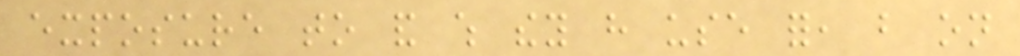exposure to and which they have use for, but on
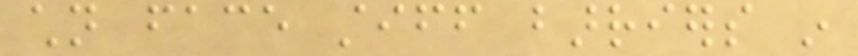children face stiff barriers in
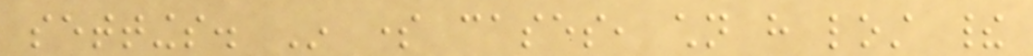settings. In some cases, children have lost their
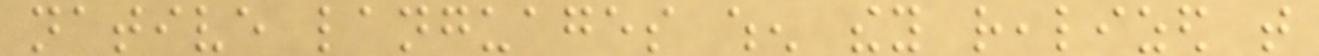native languages when they realized that
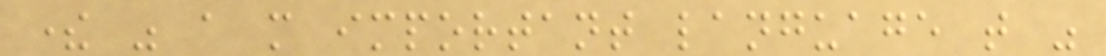there was a more important language that was
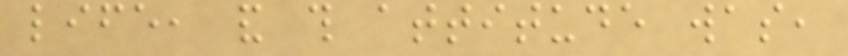life, and this attitude was,
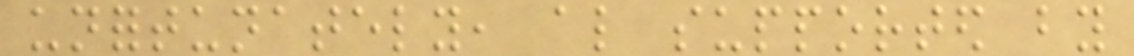unfortunately, also supported by
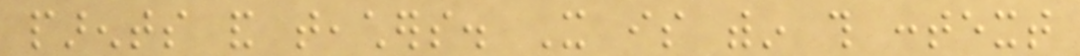parents and teachers. It is within this context
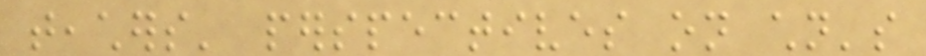teachers' perspectives on children's
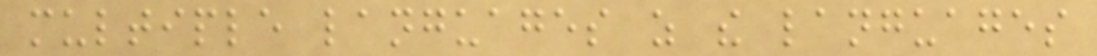multiple languages as the languages
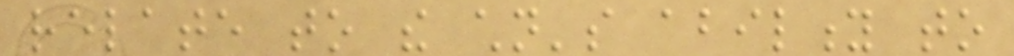relate to the children's ability to
